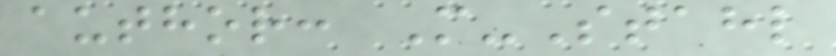author: M-Stahl
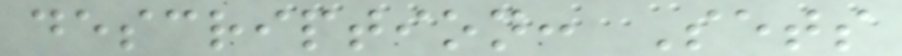description: Sets
